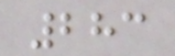283
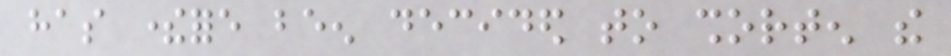has therefore been decided to shorten the
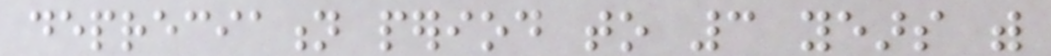depreciation period to 3 years with
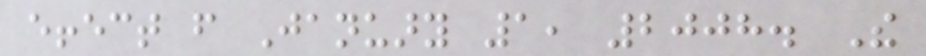effect from January 1, 2008. The
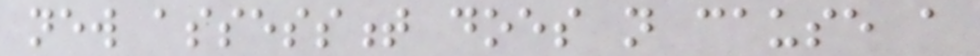new assessment does not cause a
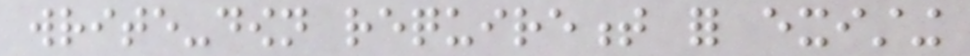write-down requirement for existing
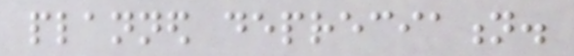planned depreciation.
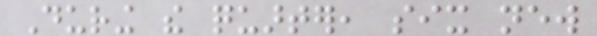During the quarter, six new
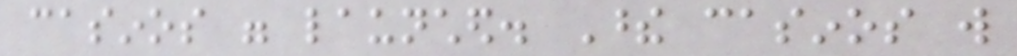casinos were launched. These casinos will
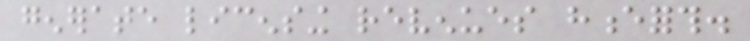generate licensing revenues henceforth.
